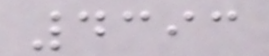4393
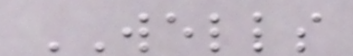WELLS
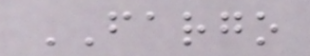FARGO
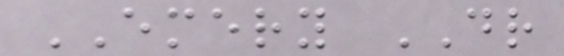EMERY DR
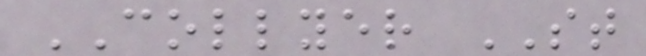COLLYER ST
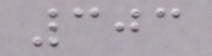303
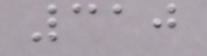310
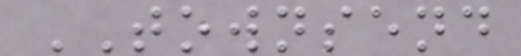TOWNSEND
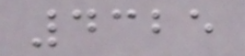4325
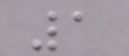1
